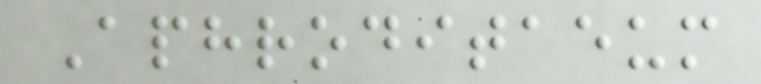Aphroditaeum
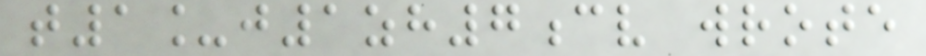t1_j1zh7cv wrote
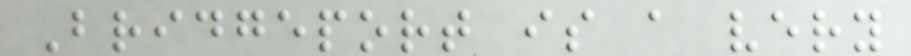Bridgeport is a very
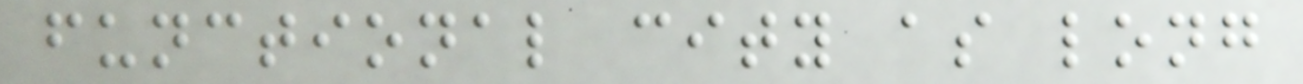functional city as long
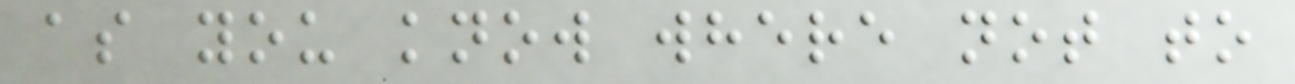as you know where not to
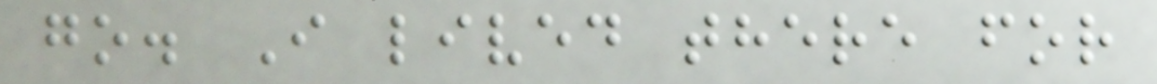go. I lived there for
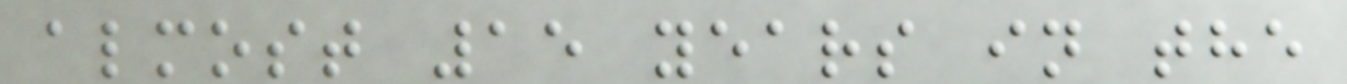almost 15 years in the
